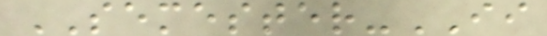SEMESTER-II
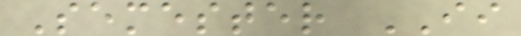Semester II
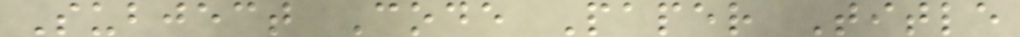Subject Code Paper Title
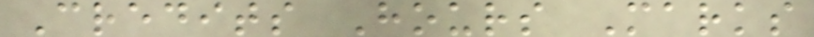Credits Hours Marks
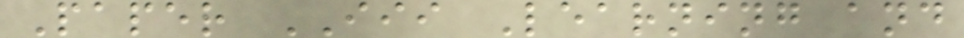Paper III Learning and
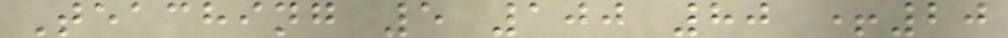Teaching 5 100 80 +20
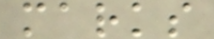marks
